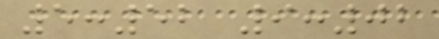5:52 9:02
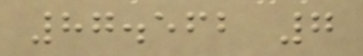87.562 7
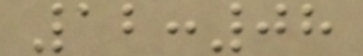12:08
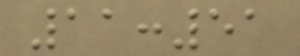11:51
